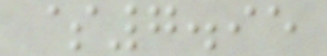$7.95
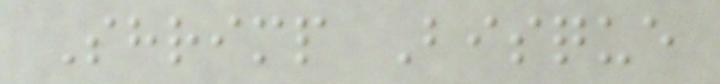Shrimp Bisque
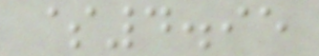$4.95
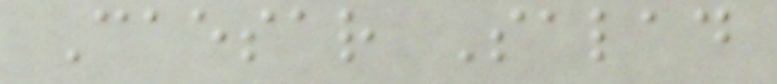Caesar Salad
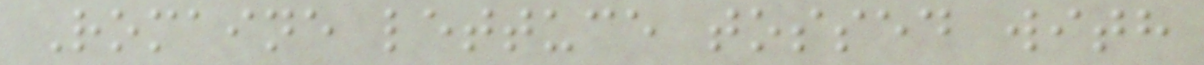Romaine lettuce tossed with
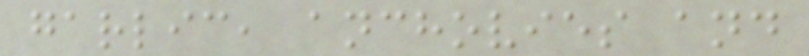garlic, anchovies and
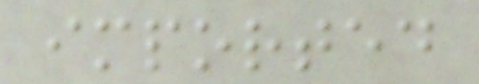imported
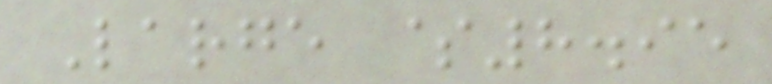Large $8.95
